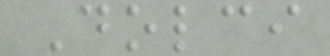Dolci
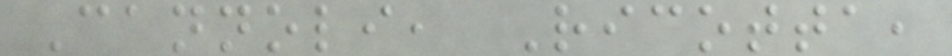Cannoli, Ricotta,
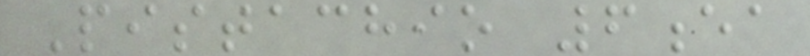Pistachio 6ea
